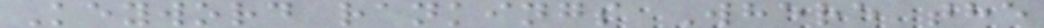Keyword rankings Where the
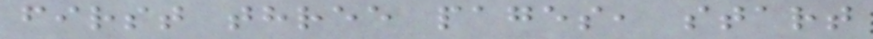first three pages, start
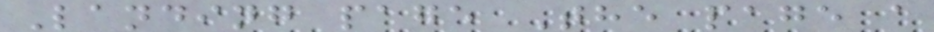Landing page The page a
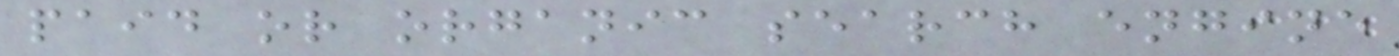paid or organic search engine
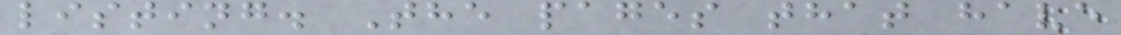listing. The pages that have
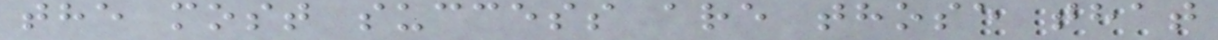the most success are those that
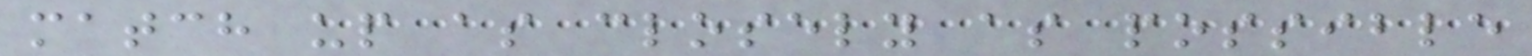match up as closely as possible
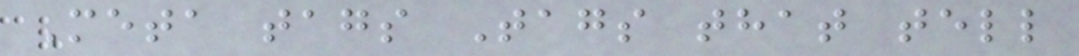Meta tags Tags that tell
